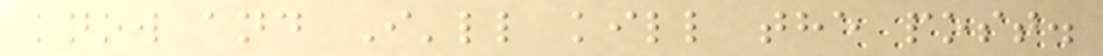know and I'll kill the post.
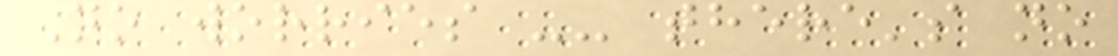No worries -- there's no
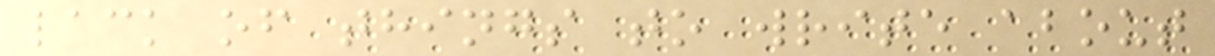lack of things to write about
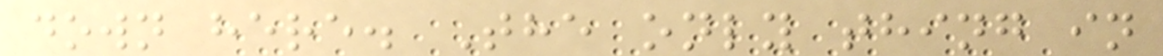down here. The only thing in
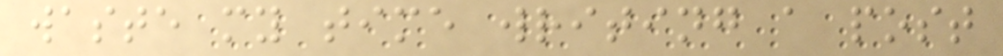waste my time writing a post
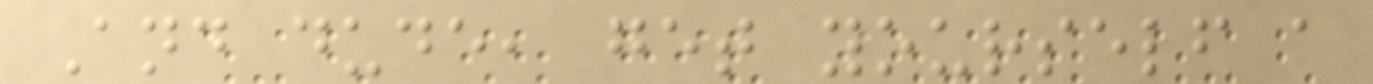And dude, get yourself a
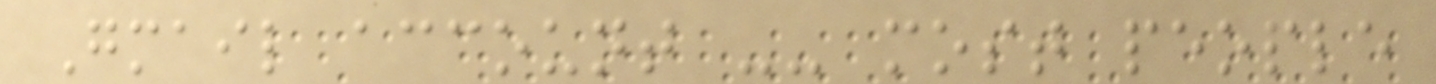Gmail account -- most people
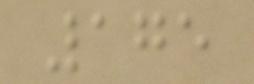175
